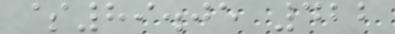$89.05 422
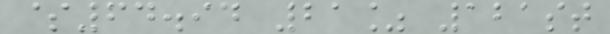$64.94 21% 121st
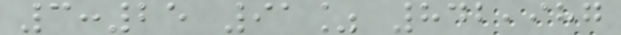3:25 91% 842,987
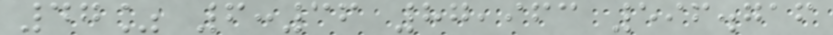47% 6:36 87,963 596.716
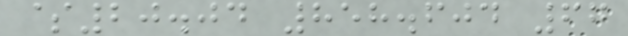$20.04 858.604 67
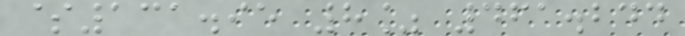$131.95 8% 461.244
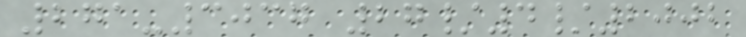271-3037 27/4/2002
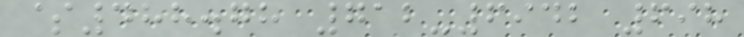$488.78 712-6942 698
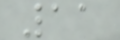11
